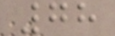78
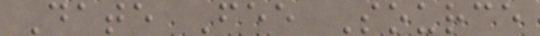Date Fee Source
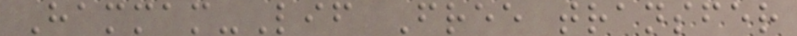Hammam-Lif Free transfer
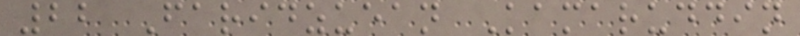22 Faridzuean Kamaruddin
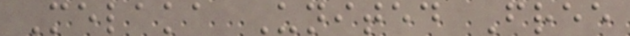Melaka United Free
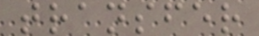transfer
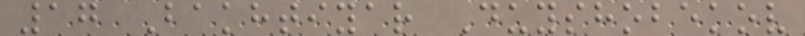17 Bakhtiyar Duyshobekov
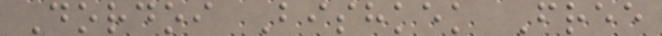Dordoi Bishkek Free
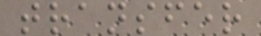transfer
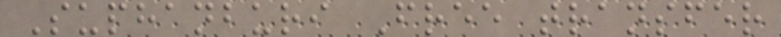Suphanburi Free transfer
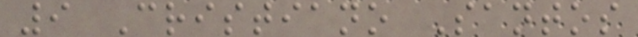9 Cristiano Santos
